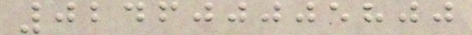024600005800
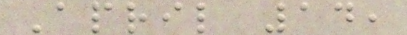April 14,
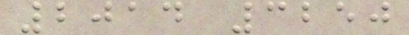2014 3250
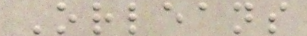Orleans
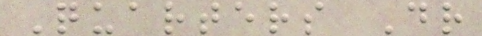Quarters Dr
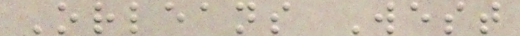Orleans West
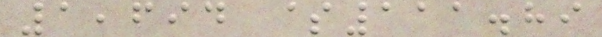1,694 $111.89
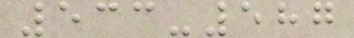533-587
